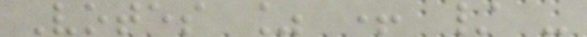Votes % + / -
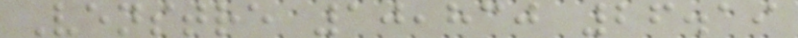Venstre 10,830 26.19
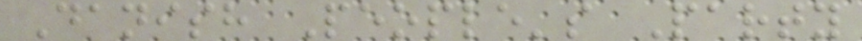Danish People's Party
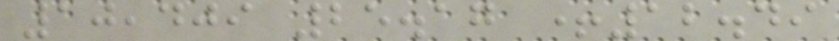10,409 25.17 +12.49
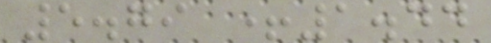5.79 +1.44
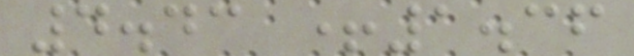4.43 +1.36
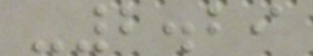-2.29
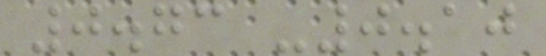0.73 -0.10
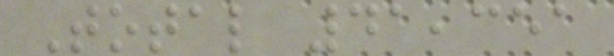Total 41,351
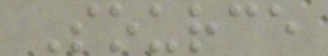Source
